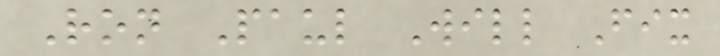Ron Paul Will Fix
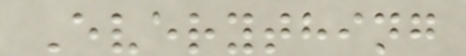Everything
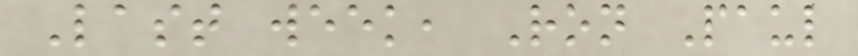Last week, Ron Paul
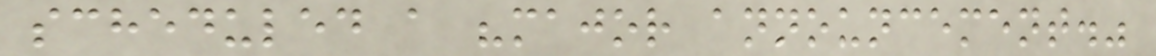scheduled a "major announcement."
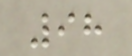98
